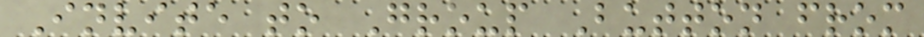Invite to Group Button from
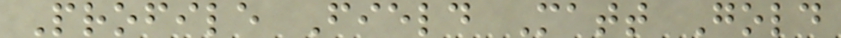Profile Field Matt Gold
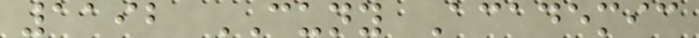1192 CUNY Academic
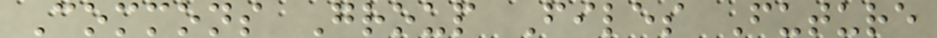Commons Group Files Future
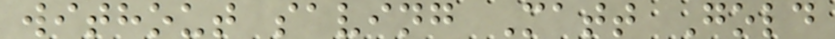without saving Matt Gold
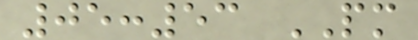05:53 PM
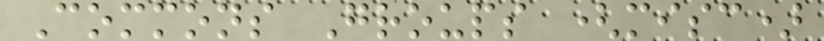Commons Groups (misc)
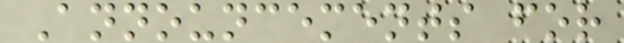Announcements for
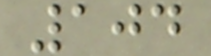104
